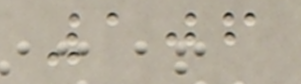106
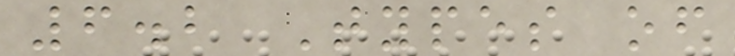6.2 Types of
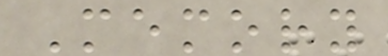Memory
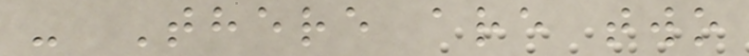- There are two
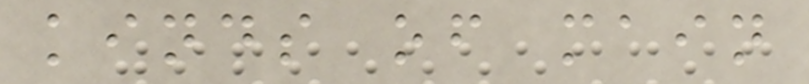kinds of main
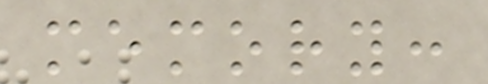memory:
